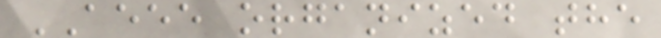AEEE organized the
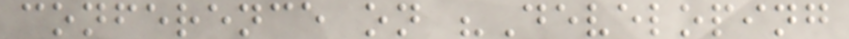conference on "Developing
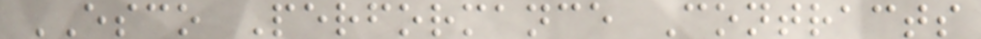ESCO Performance Contracts
